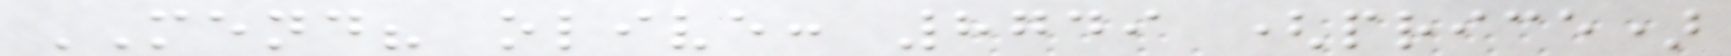MEND? olive: 8749 (price)
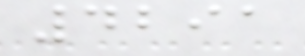4291
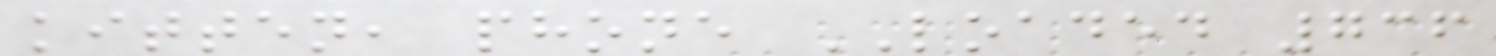kitten, phone LOADED 736
